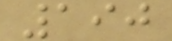190
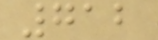712
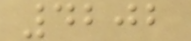4202
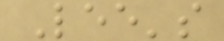Lee's
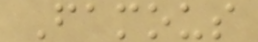Famous
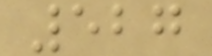527
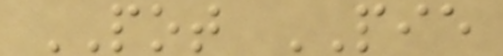POT PIE
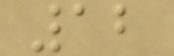12
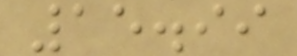15.99
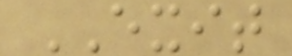EXIT
